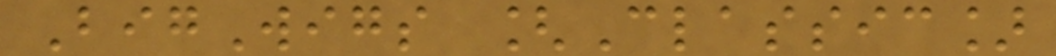BigWigs [Classic]
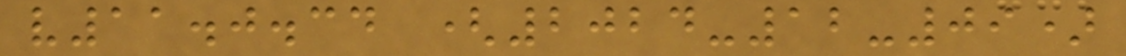v11.0.34 (2024-12-09)
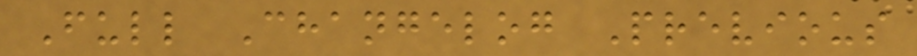Full Changelog Previous
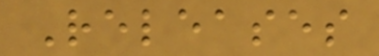Releases
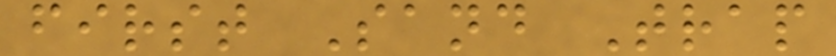first Sand Trap
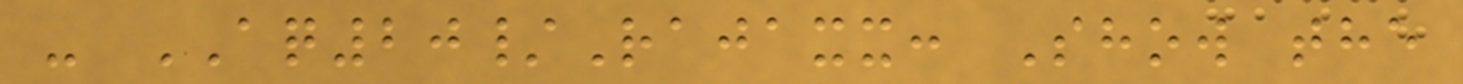- AQ20/Rajaxx: Show the
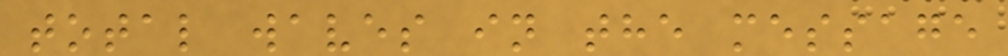total waves in the message
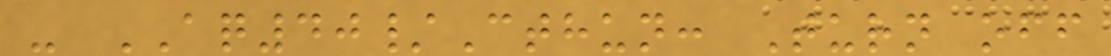- AQ40/Cthun: Turn off
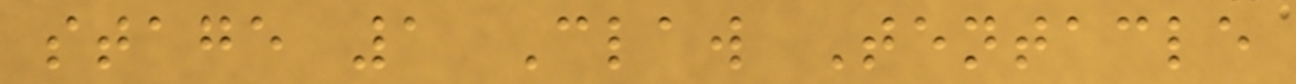stage 1 Claw Tentacle
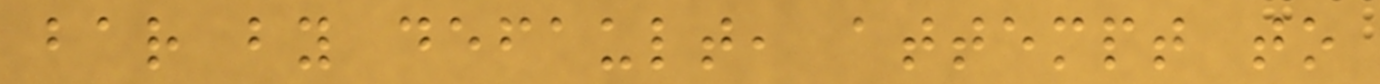bar by default, attempt to
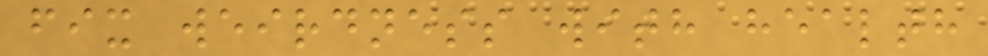fix weirdness with health
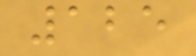125
